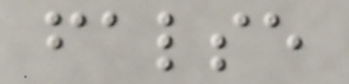false
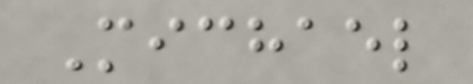Michael
